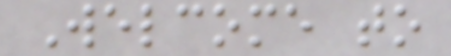Welcome to
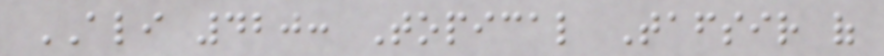ALI 420: Topical Tafsir of
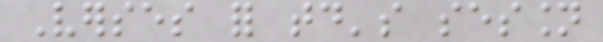Verses for today's session
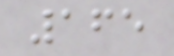165
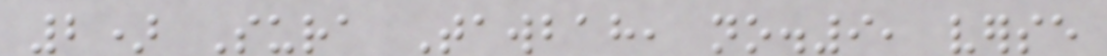2) Sura Tawbah, no.9, verse
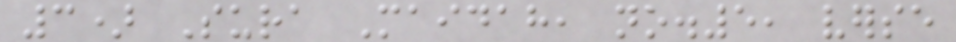3) Sura Maidah, no.5, verse
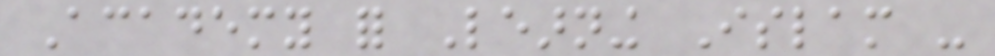Academy for Learning Islam -
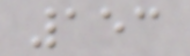153
